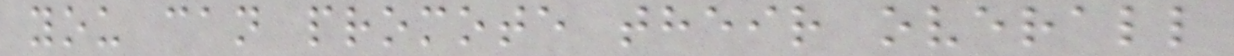you can promote their overall
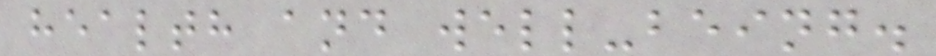health and well-being.
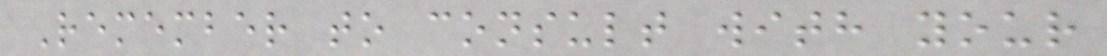Remember to consult with your
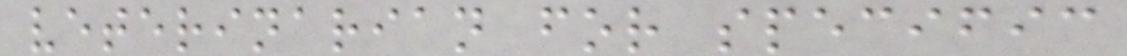veterinarian for specific
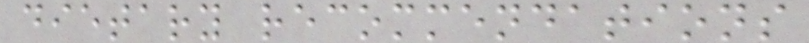dietary recommendations
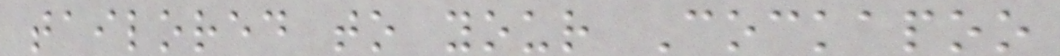tailored to your Cockapoo
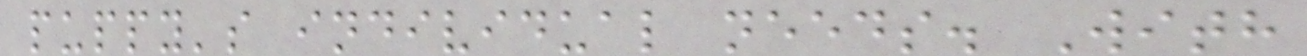puppy's individual needs. With
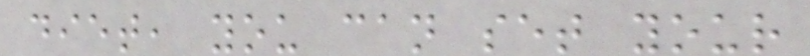diet, you can set your
